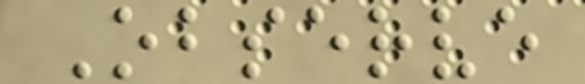Observe
